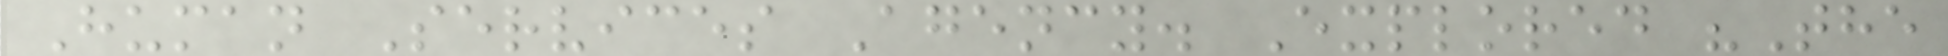Human Services Agency. Explored "The
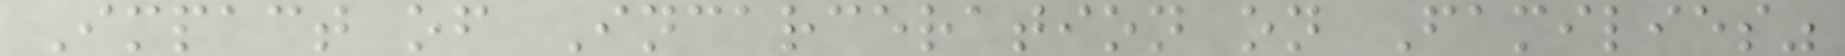Impact of Incarceration on Families"
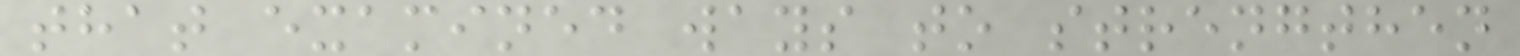that examined ways to strengthen
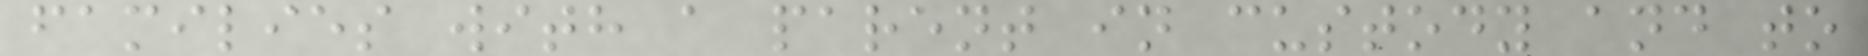families with a parent in custody and to
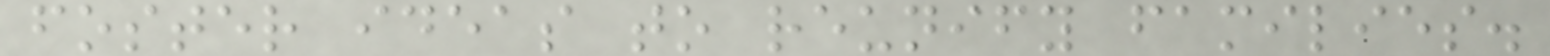foster ideas to reunify families.
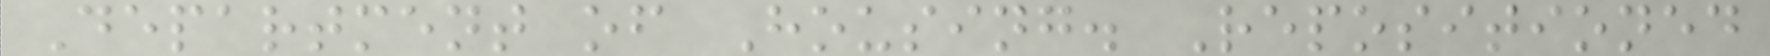Department of Housing. Repositioned
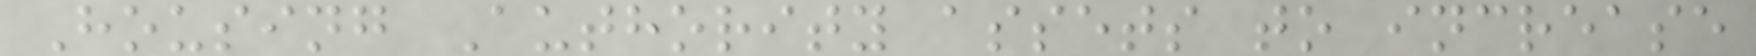Housing Authority assets to increase
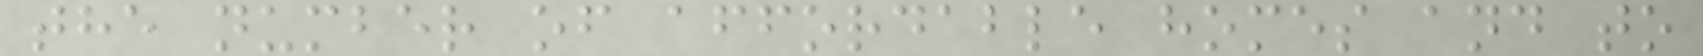the number of affordable homes and to
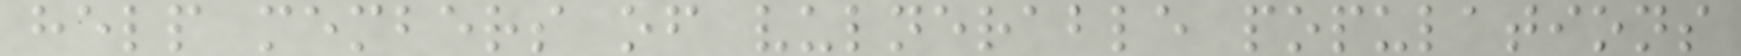help members of vulnerable populations
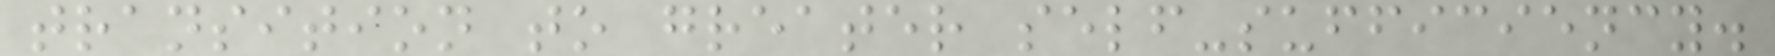transition to greater self-sufficiency.
